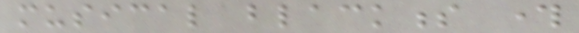musical blackness through
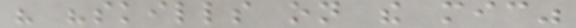his "skills on the mic"
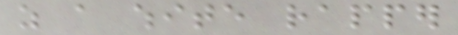as a white rapper
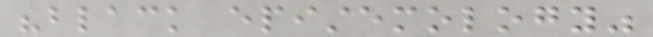"black epistemology"
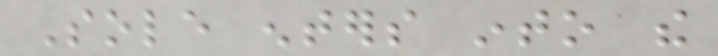Sole enters into the
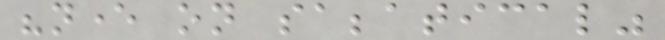"never on sabbatical"
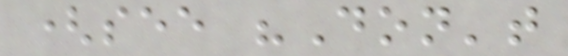(see "Don't
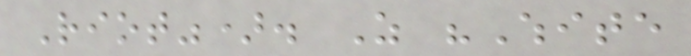Riot"). As "White
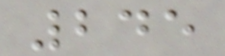245
